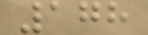178
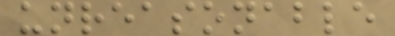unreasonable
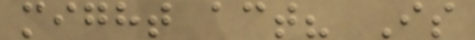might act? Is
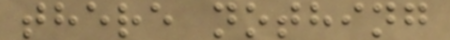there nothing
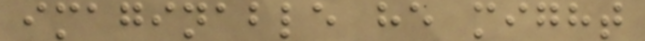imaginable he might
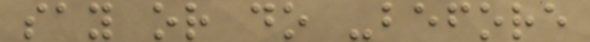say or do -before
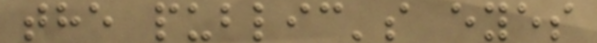the public's eyes
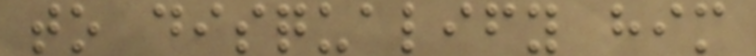to disqualify him
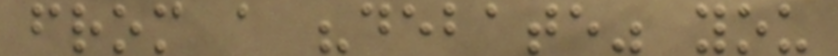from a "debate" you
